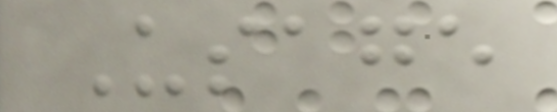Usage
